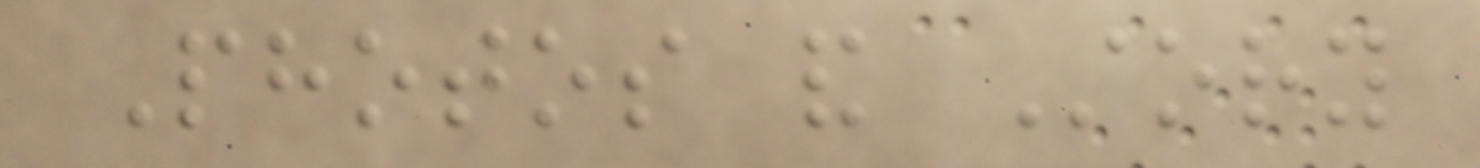Photos and Story
